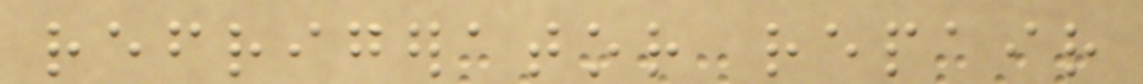refrigerator repair
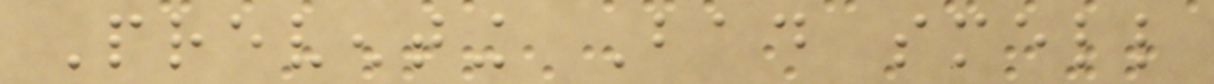Preventing Bad smell
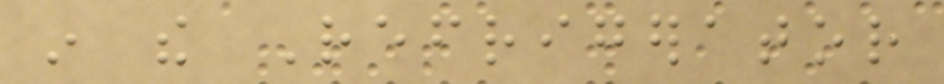in the Refrigerator
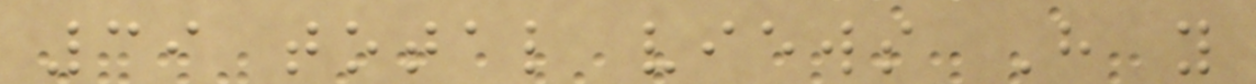39 total views Have you
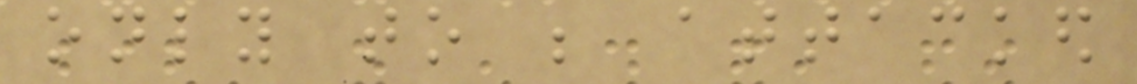only to be attacked
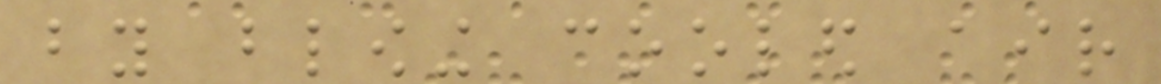by blowing cooled air
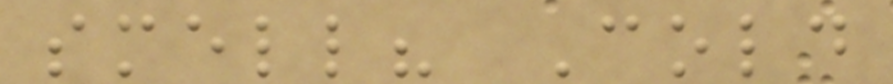smell? Cold
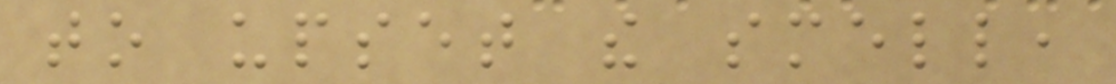to upset the smell,
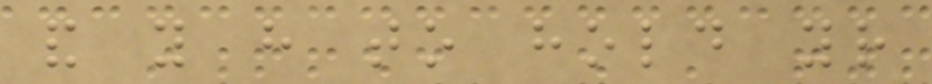and you have to hold your
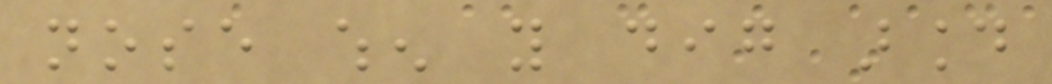nose when you dig around
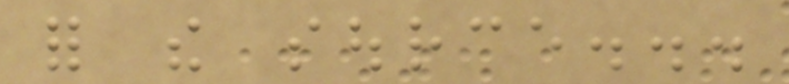for the source...
